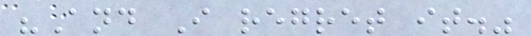"And I regret it."
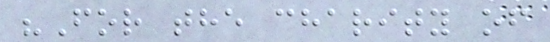"For the charity of
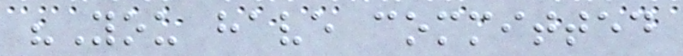"You have committed
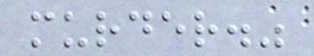murder."
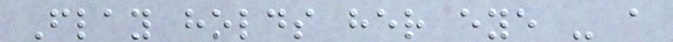Flay holds her eye - a
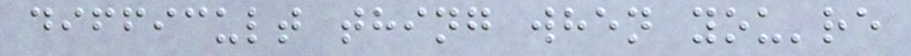difficult thing when you're
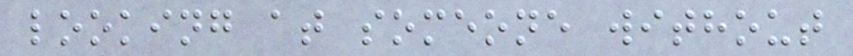looking at someone without
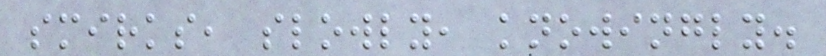smirks, slowly, knowingly.
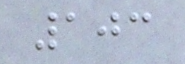103
